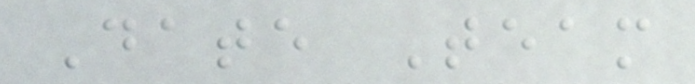Date Team
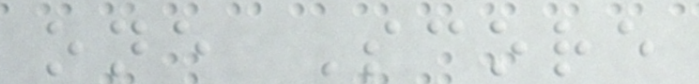one Score
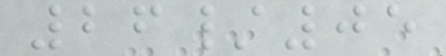26/05
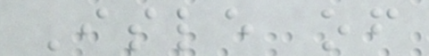Isle of
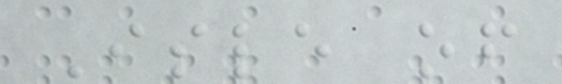Isle of
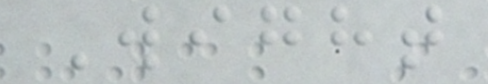Wight
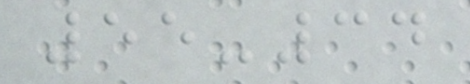55-34
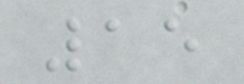15
